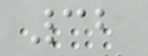32
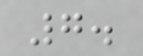7.
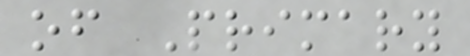of Primary
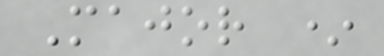Major *
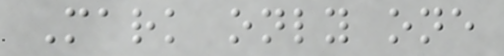Mark only one
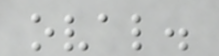oval.
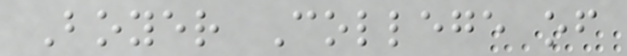Boyer College of
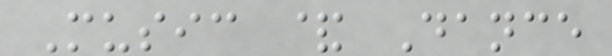Music & Dance
